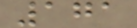171
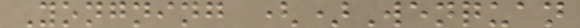Yongning ()Wenquan
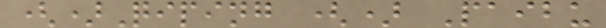()Qiping () Paibu
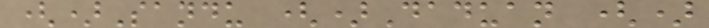()Sandu ()Daduan ()
